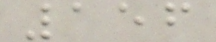156
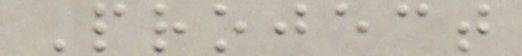Project
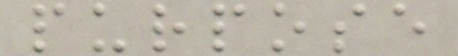purpose
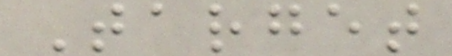Target
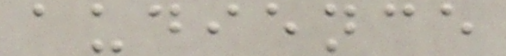audience
